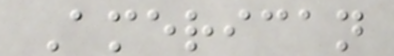American
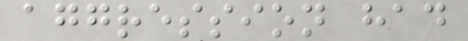aggression had
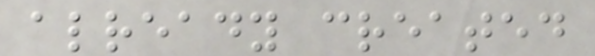already created
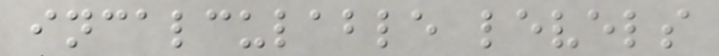incalculable levels
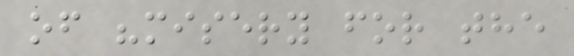of "misery for the
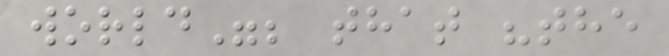world"; that "the
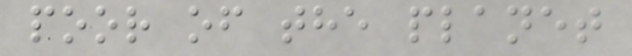poor of the planet
